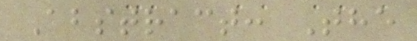Abstract: The
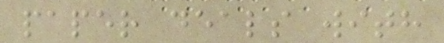paper deals with
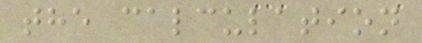the calculation
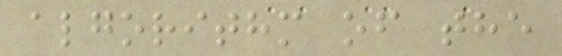algorithm of the
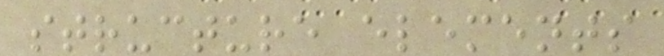structure elements
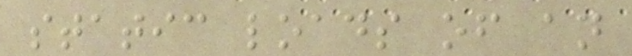static loads of an
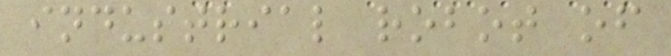industrial robot of
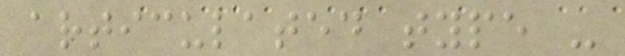articulated type -
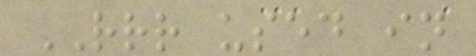RRR used in
